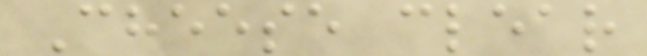Cheese clear
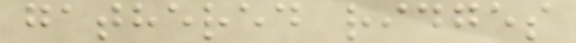gathered ridges
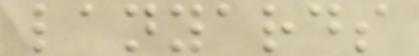lanyards
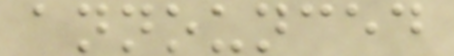announced
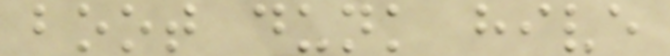boot dunk hive
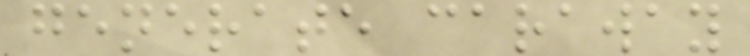generate caraway
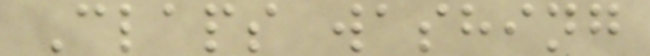Claps washing
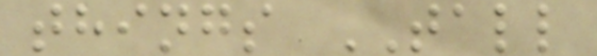things TALL
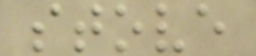stove
